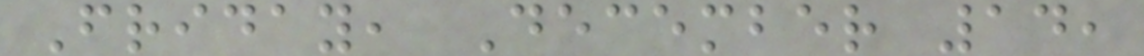Friday, December 14,
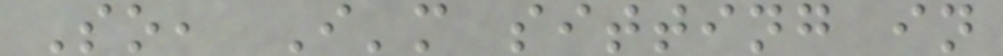So, I'm sitting in
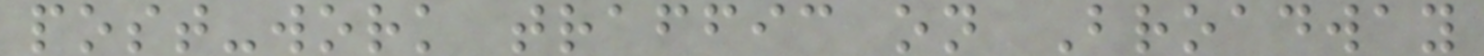post-work traffic on Broadway
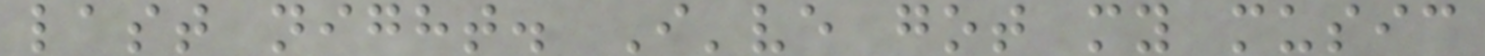last night. I've got my music
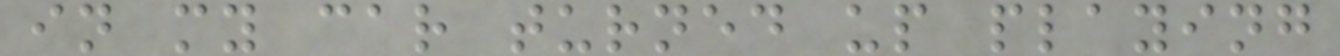in my car turned up playing
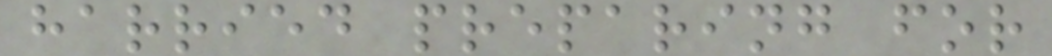harried preparing for
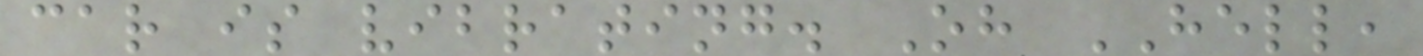car is vibrating. Oh HELL,
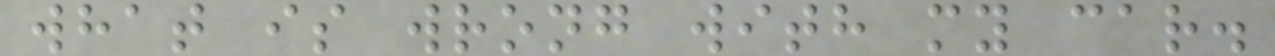what is wrong with my car.
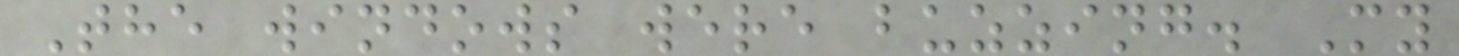The windows were buzzing. My
